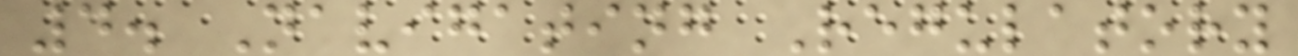4. Navigating Regulatory
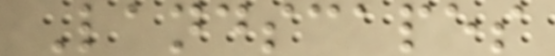Landscapes
